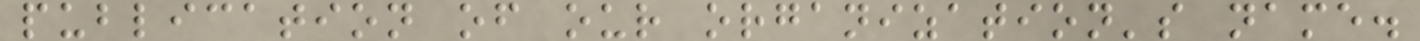publication of our organization's name.
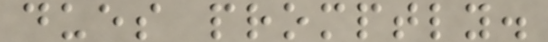dues promptly.
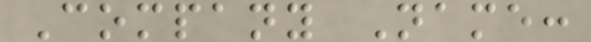Company Name:
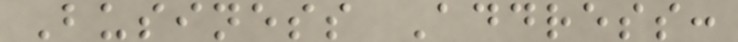Business Address:
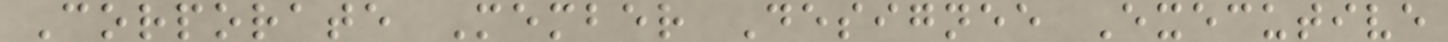Corporate Member Designee Executive
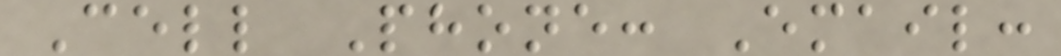Cell Phone: Email:
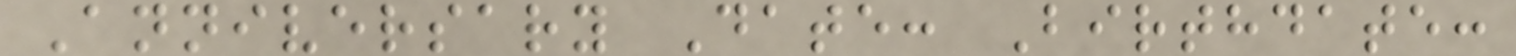Anniversary Date: Birthdate:
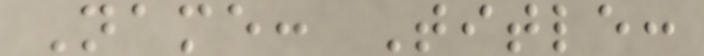Name: Title:
